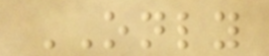ONLY
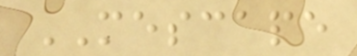MESCAPE
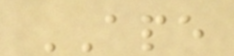APE
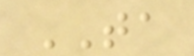TA
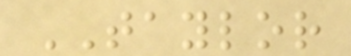TAYLOR
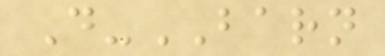D-BARN
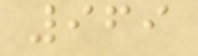969
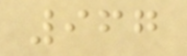967
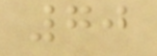70
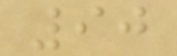90
